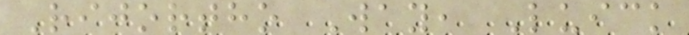Rijortho Way, Luick
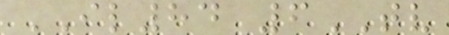IL84 6TV
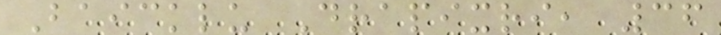Baicklu Drapixri, 36
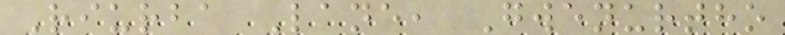Riurba Lane, Gwenurtho
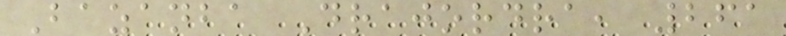Bazanba Drajordra, 261
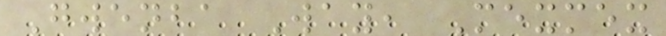Gwenba Way, Mexmex
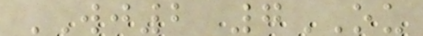WJ2 7OU
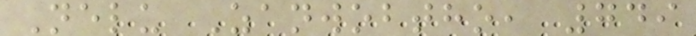Nelu Zanwobtho, 749
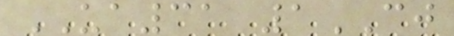UA31 1CJ
